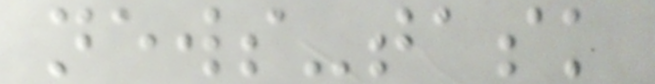news-task
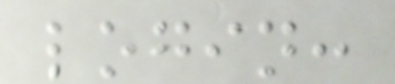login:
